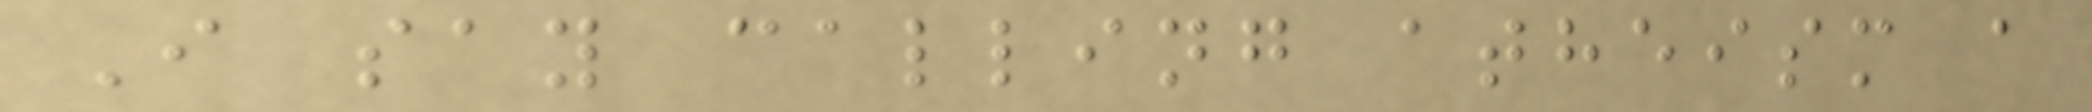I say calling atheism a
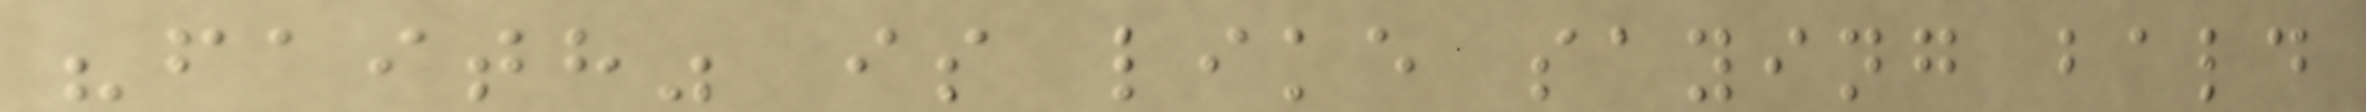"faith" is like saying bald
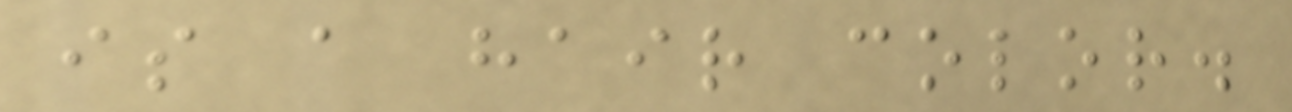is a hair color.
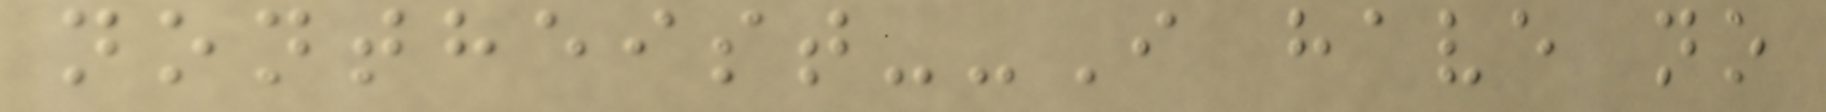nontheist--I have no
